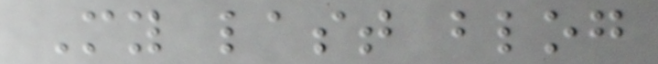My last blog
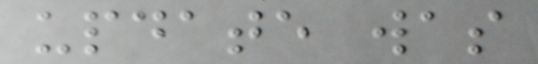update was
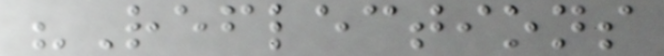"Reflections
